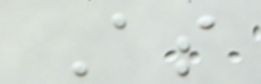As
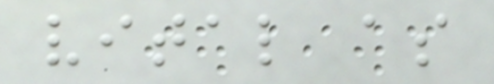vital as
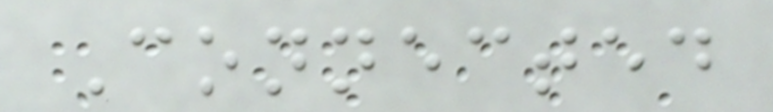Connected
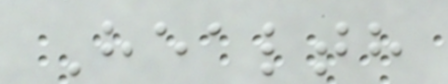Health
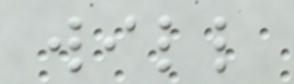will
